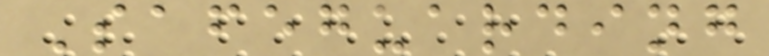Safeguarding
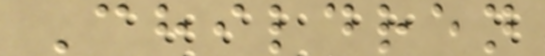Children
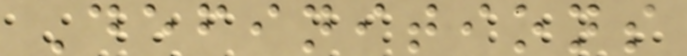Definitions
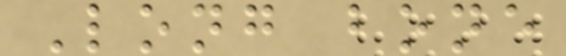Long bone
